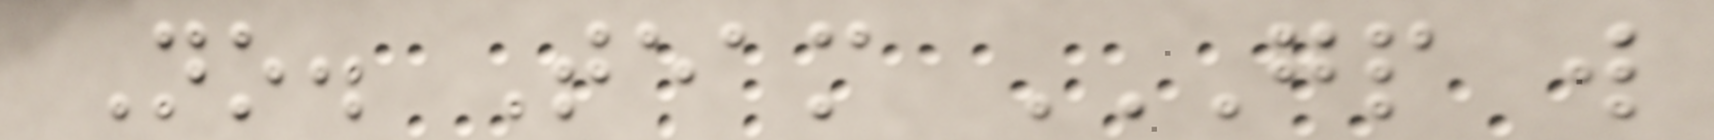No. Team GP W
